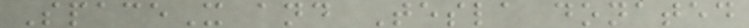SpaceX and Tesla donated
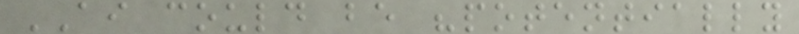AI could be "potentially
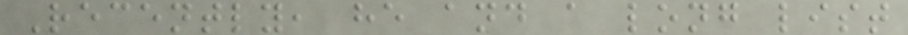Recently, he and a long list
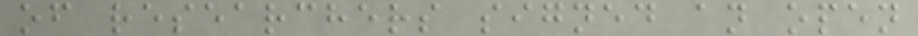of researchers signed an open
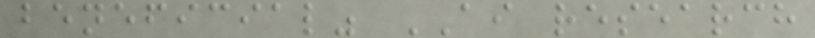beneficial" AI research
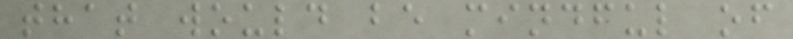that would be mindful of
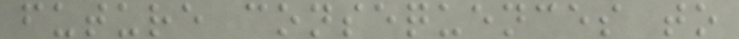future consequences to
